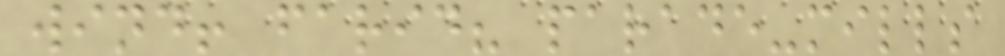wind! farid? parade-mills
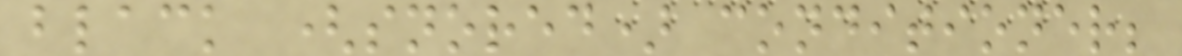black (snored) conditioner;
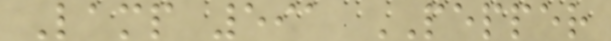Lamp 591 PEPPER
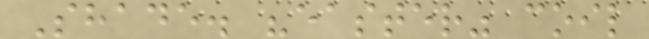Shade. "easter" coil
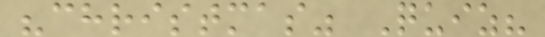"christmas" Quiz?
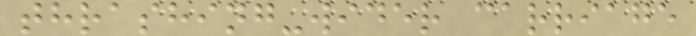thrashing-wider carriage
